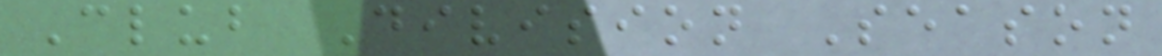Club Division Season
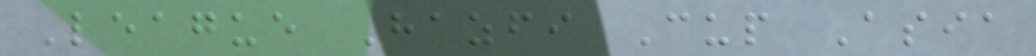League Hazfi Cup Asia
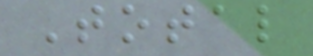Total
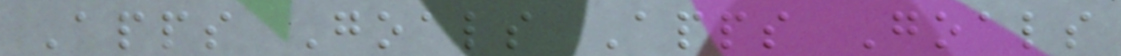Apps Goals Apps Goals
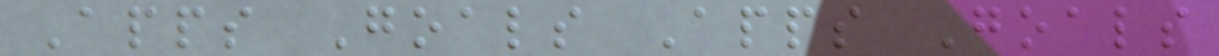Apps Goals Apps Goals
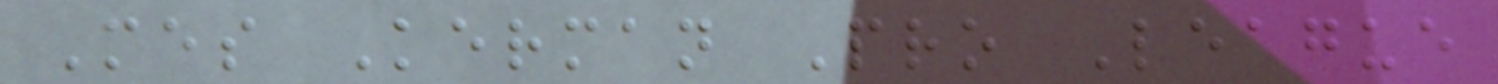Mes Kerman Pro League
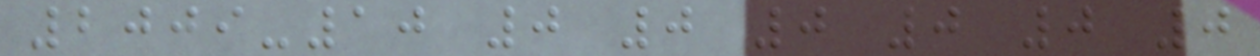2009-10 0 0 0 0 0 0
